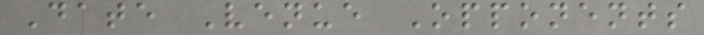Date Venue Opponents
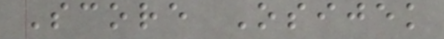Score Osijek
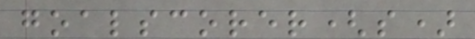goalscorer(s)
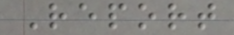Report
